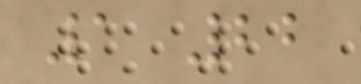1 22
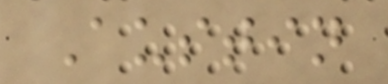Austin
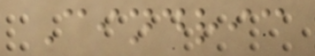Cindric
